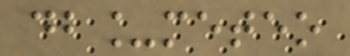db_meteo
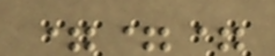===
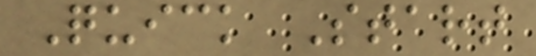Quick Start
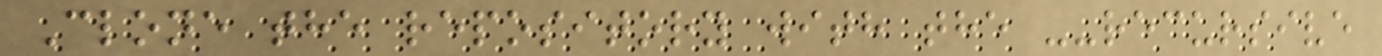Clone the repository with the --recursive
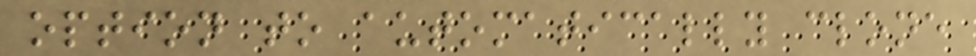option to automatically clone
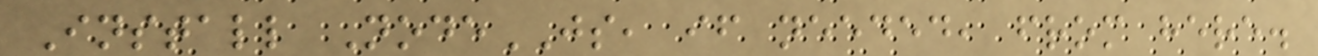Install NodeJS, if needed, from here.
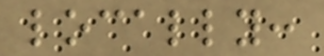locally:
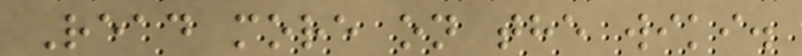Read more on the wiki.
